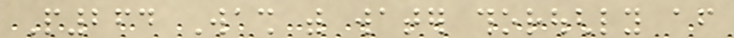P264 Wash with water thoroughly after
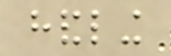handling
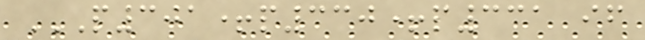P301+P330+P331 IF
